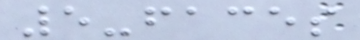5-faces
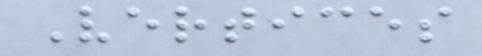Vertices
